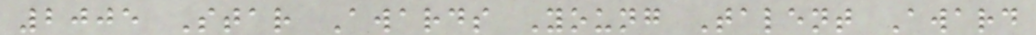2005 Star Awards Young Talent Award
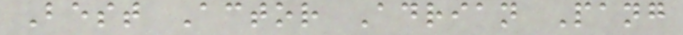Best Actor Adrian Pang
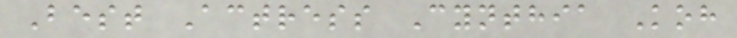Best Actress Cynthia Koh
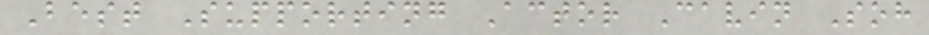Best Supporting Actor Cavin Soh
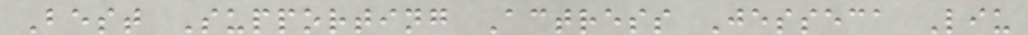Best Supporting Actress Jesseca Liu
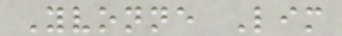Yvonne Lim
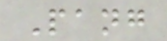Pang
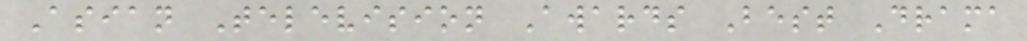Asian Television Awards Best Drama
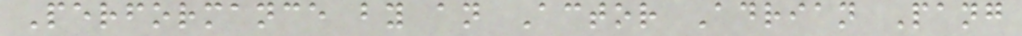Performance by an Actor Adrian Pang
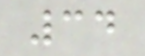34
